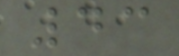43
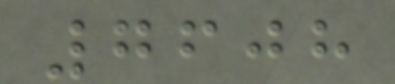7608
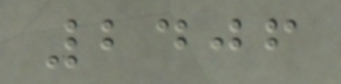2406
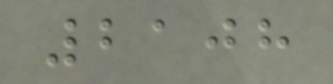2108
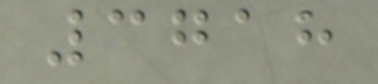3718
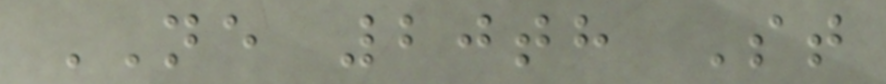NE 20th St
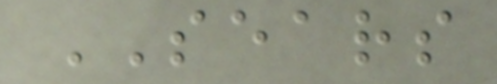SEARS
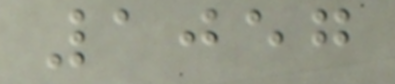1057
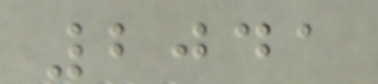2041
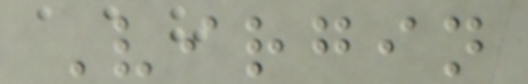Virgin
